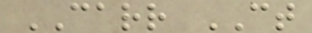CARR CT
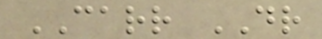CARR DR
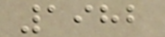1982
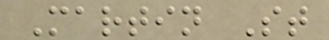Martin St
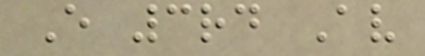E 3rd Av
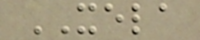XELA
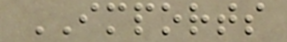IMPORTS
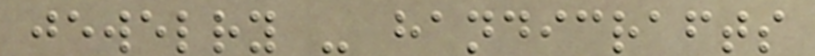jewelry - handicrafts
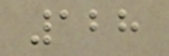128
